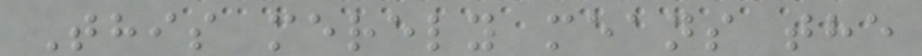This merely means the
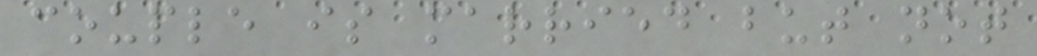couple is married but not
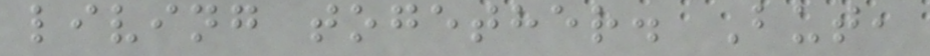living together. But,
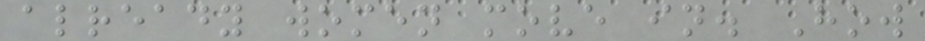already women move in. How
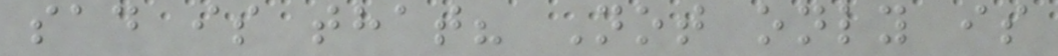sad is that? Not only is
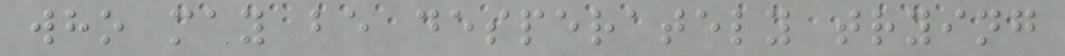who may be desperately trying
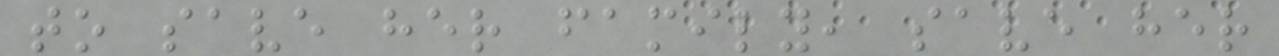to save her family, save her
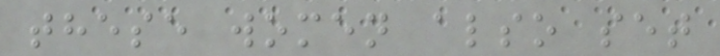these women also set
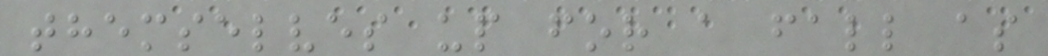themselves up for a fall as
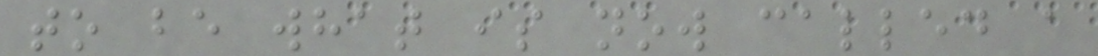to be what is now called a
